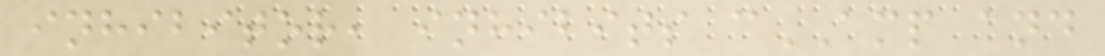inhibitor, inhibits cAMP and
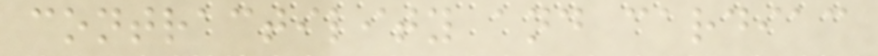contractility and cardiac
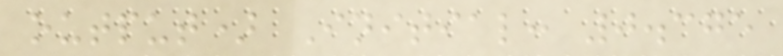output) Initial: 0.375
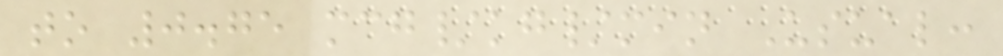to 0.75 mcg/kg/min Usual:
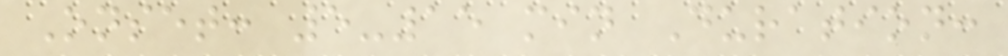Onset: 5-15 min Duration:
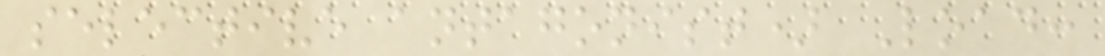selective antagonist) Load:
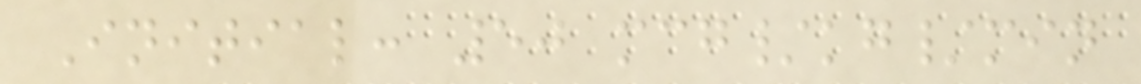Initial: 50 mcg/kg/min
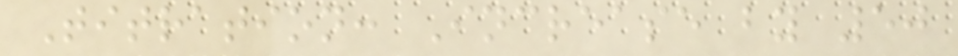Titration: Increase by 50
